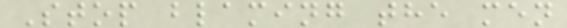Stop blaming the men
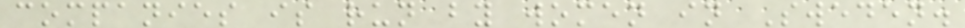companies is run by women in Sweden.
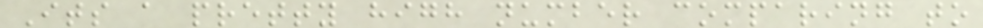Its a pretty high number comparing to
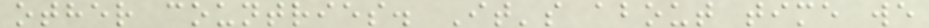other countries. It's about time we
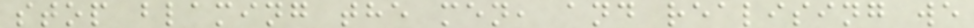stop blaming the men, and realising we
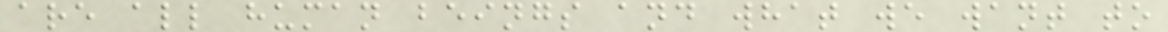are all human beings and what we want to
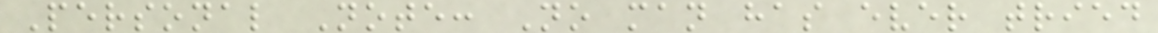Personal Note: No man has ever tried
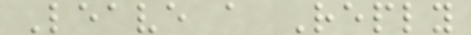Leave a Reply
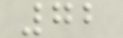72
